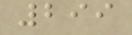299
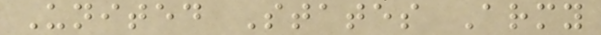United States Army
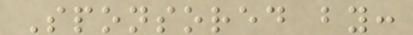Sponsored by:
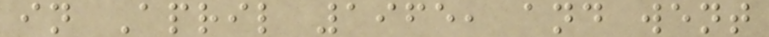in April 1965, and went
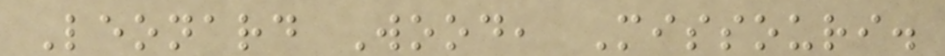Leonard Wood, Missouri.
